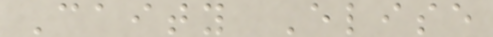Caity Elise
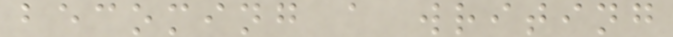becoming a writing
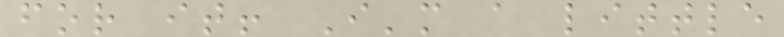for it! I'm a little
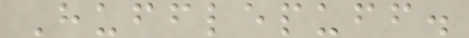Hufflepuff.
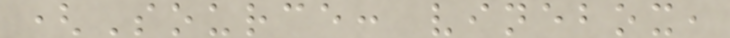(Source: vinebox,
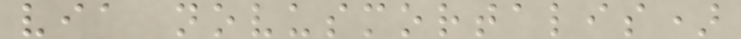via novusmortalis)
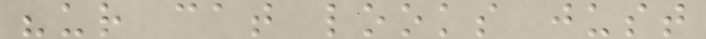"ur cat looks just
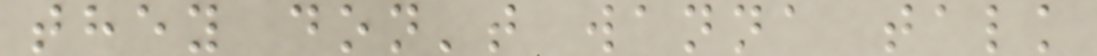they don't wanna talk
